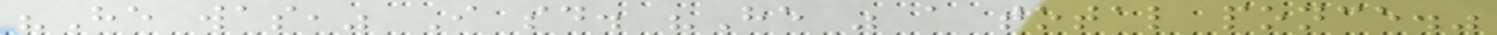"He was," I said. "He was a total ponce."
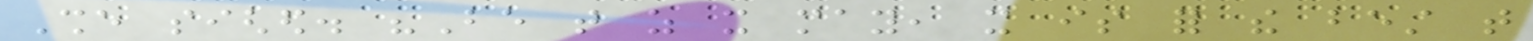She sighed. "Be that as it may, it is for the best that
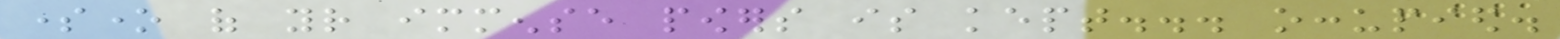someone of your immense powers is kept... occupied.
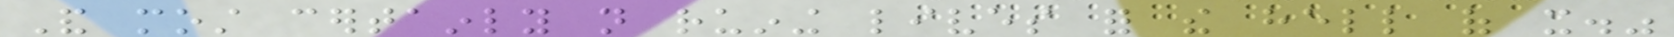And most certainly not ruining lives for the hell of it."
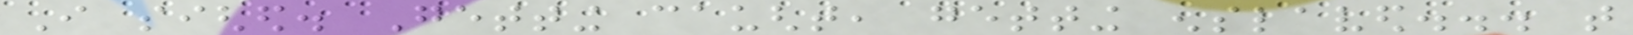I sighed. Getting caught, getting enslaved... that
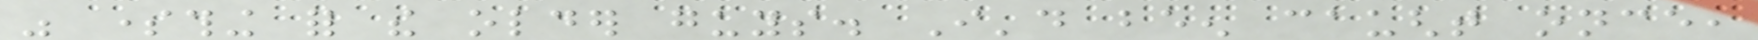was something for the older guys. I'd been caught once,
